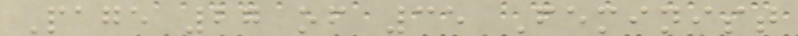Page 27 of 35 Feminist
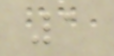1
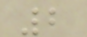2
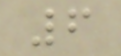6
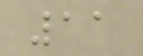11
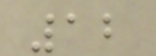12
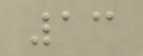13
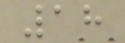18
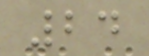24
